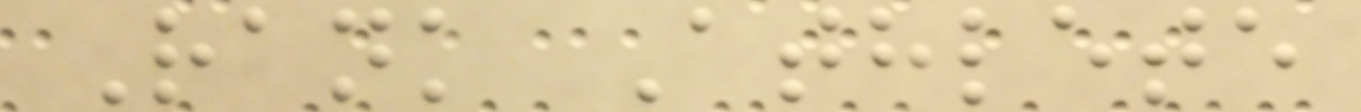Rank Athlete
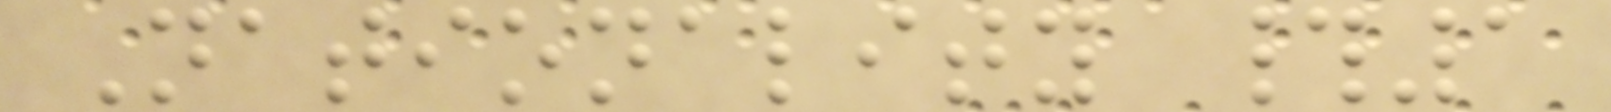Nationality #1
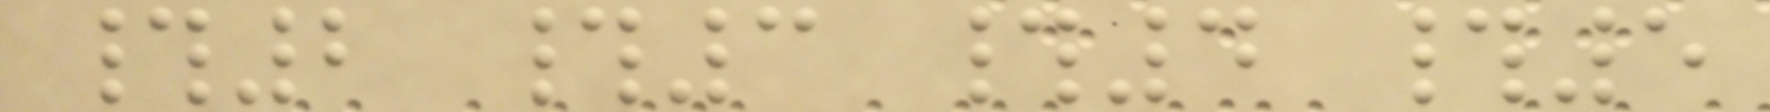#2 #3 #4 #5
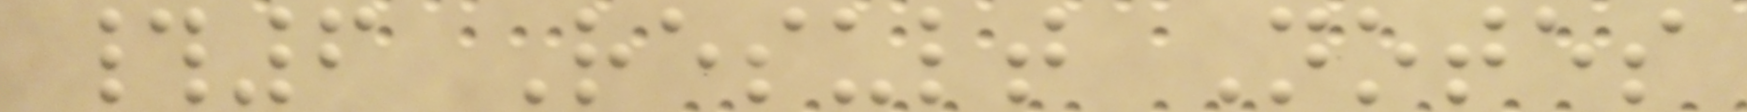#6 Result Notes
